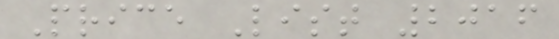Price List 2016
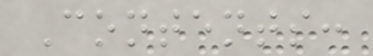Contents:
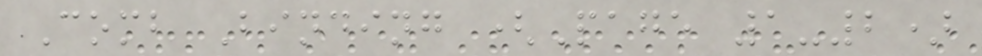Comb Binding (Page 1-2)
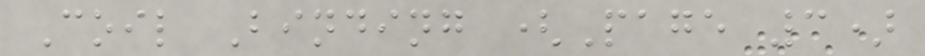Coil Binding (Page 3)
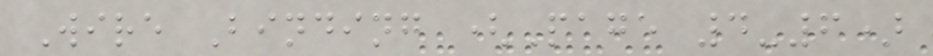Wire Binding (Page 4-6)
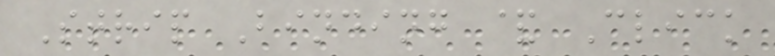Strip Binding & Click
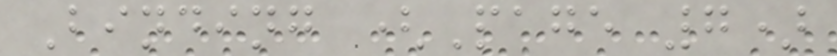Binding (Page 7)
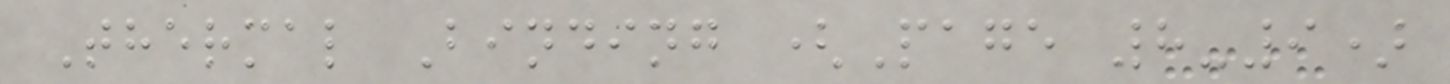Thermal Binding (Page 8-9)
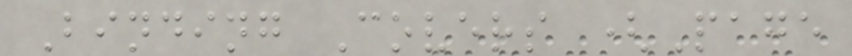Binding Covers (Page
